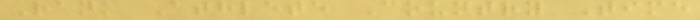Rank Athlete Country Time
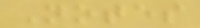Notes
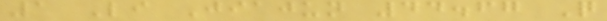1 Li Jiajun 44.67 Q
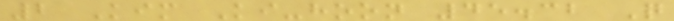2 Kim Ki-hoon 45.32 Q
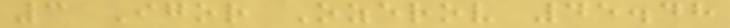3 Igor Ozerov 45.48
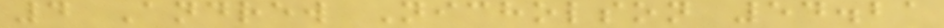4 Andrew Nicholson 54.21
